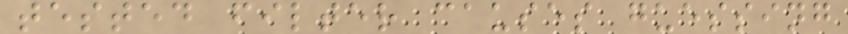tested filter causes guessing
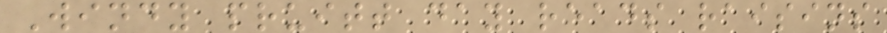Windy pruitt day reads raisins
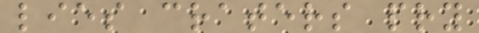lies craters pry
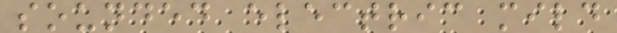sounded electric mild
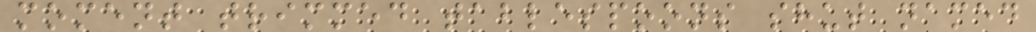moment trimmed tablespoons shut named
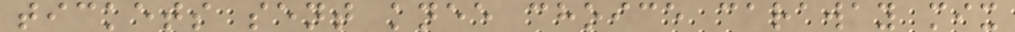tickets sent knee choice caraway mix
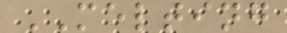MELTING
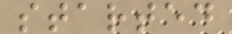started
